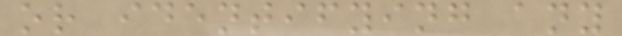or identifying any
